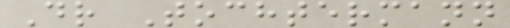Dr Tochtermann
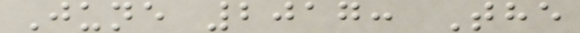June 2017: The
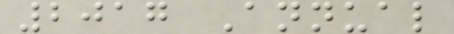2017 Annual
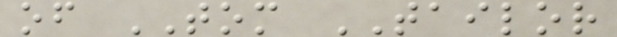of TOM TAILOR
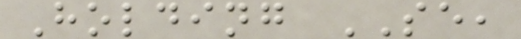Holding SE,
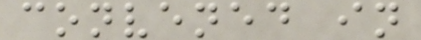convened in
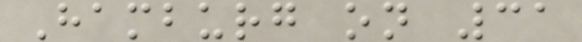Hamburg on 31
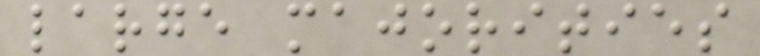large majorities
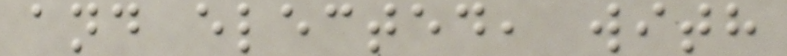and elected, with
